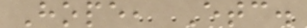Hope, Etc.
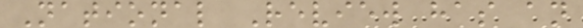National Review has an
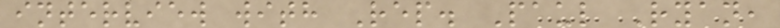interview with Rep. Paul Ryan,
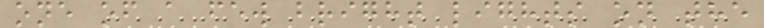one of a few bright lights on the
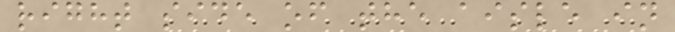right side of the aisle in
